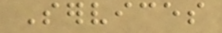Services
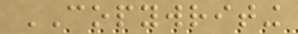COPYWRITING
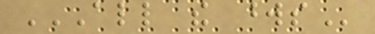ALL THE WORDS
